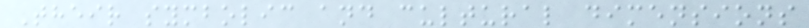Their symbolic and cultural dimensions
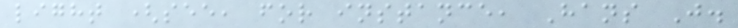light (see, for instance, Hans J.
